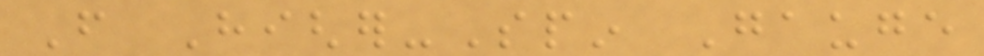From Higher-Spin Gauge
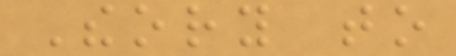Theory to
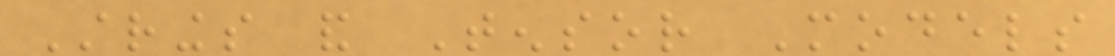Strings and Tensor Models
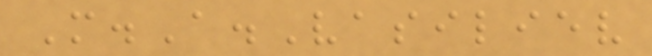M.A.Vasiliev
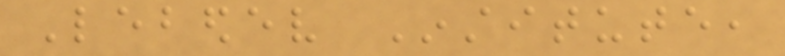Lebedev Institute,
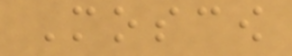Moscow
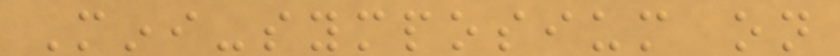Mini-symposium on
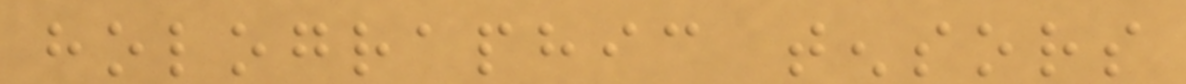holographic tensors
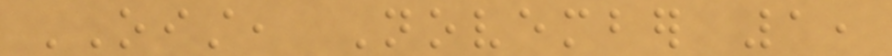OIST, November 1,
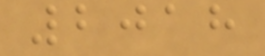2018
